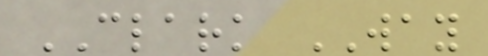CLARK WAY
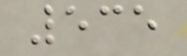535
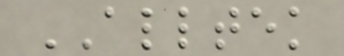ALLTEK
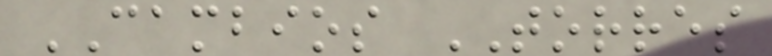CAMBIOS TORRES
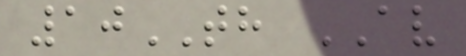10TH AV
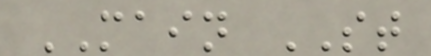MAIN ST
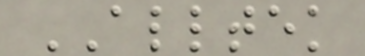ALLTEK
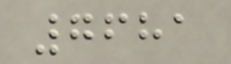7681
